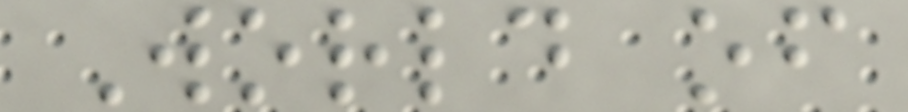World of
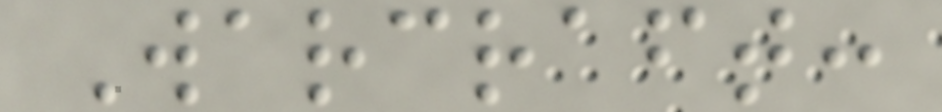Warcraft:
